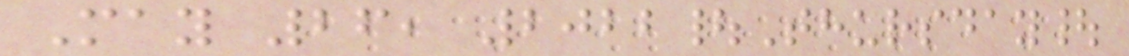May 26, 2022|Thursday|
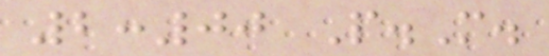2:00 P.M.
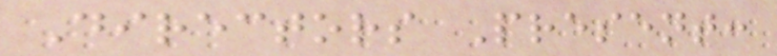Directors Present:
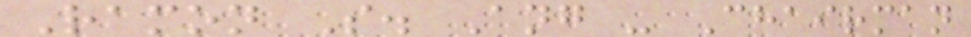Ramon S. Ang - Chairman
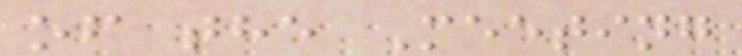of the Meeting
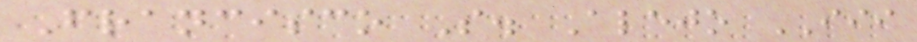Francisco S. Alejo III
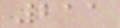211
